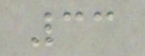33
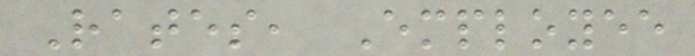Rates, Employee
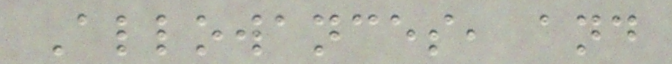Allowances, and
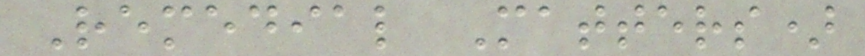Remedial Matters)
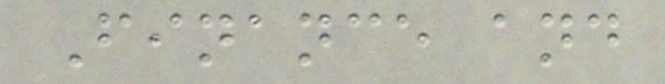Finance and
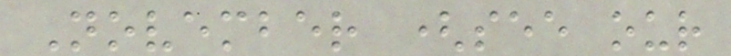November (see our
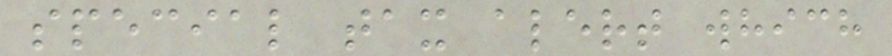special tax alert which
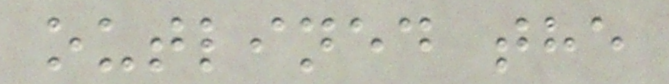outlined the
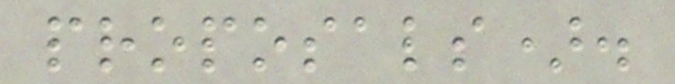proposals).
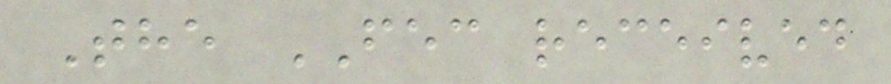The FEC received
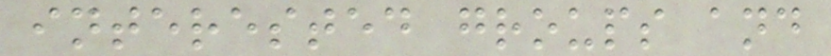interested groups and
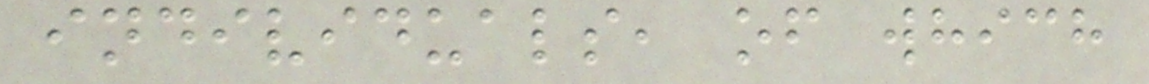individuals, of which
